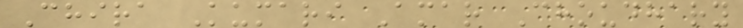Chira Kumari Amar Choudhary
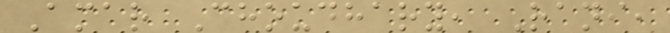Amar Choudhary, Rani,
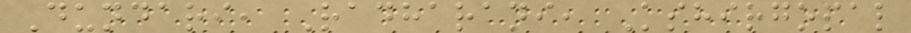Dundari, Radharani, Kshirgopal
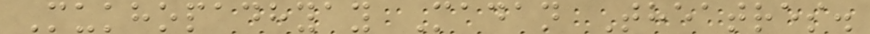Mukhopadhyay Madan Theatres.
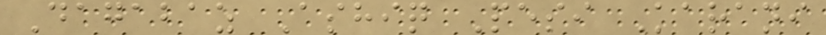Dagabaz Ashiq Pesi Karani
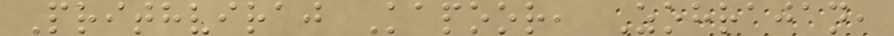Prithviraj Kapoor, Zohrajan,
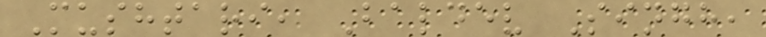Mushtari, Baldev Singh,
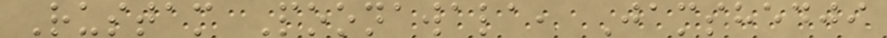Rustam Poonawala, Jamshedji
